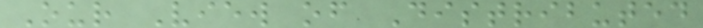Our View of Distributed
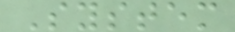System
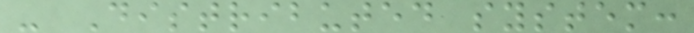- Distributed system:
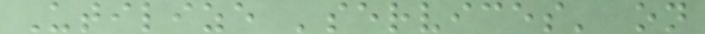Utilize 'services' on
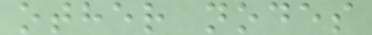other nodes
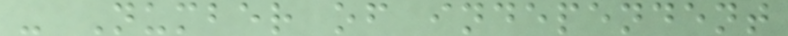- Number of independent
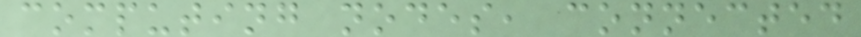computing nodes, connected
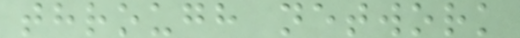through network
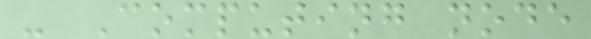- Computing node
